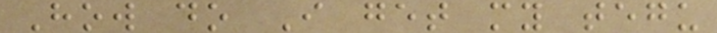How do I get my tegu
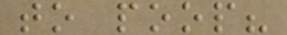to poop?
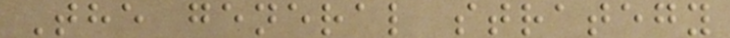The general strategy
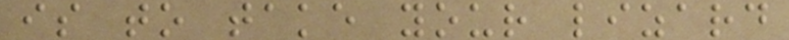is to take your lizard
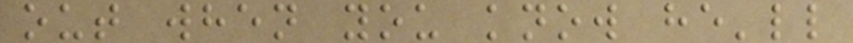out when you know he'll
